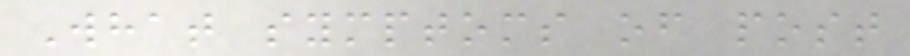What symptoms of post
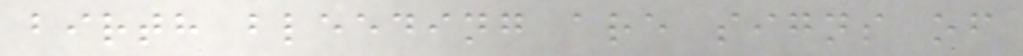birth bleeding are signs of
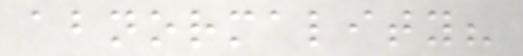abnormality?
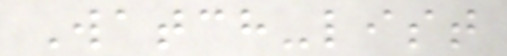Watch-list
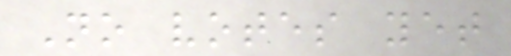No votes yet
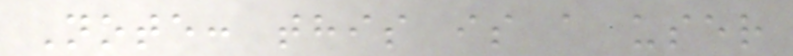Note: this is a user
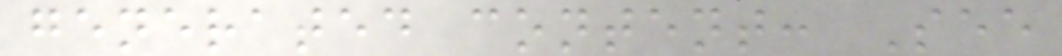generated content: See
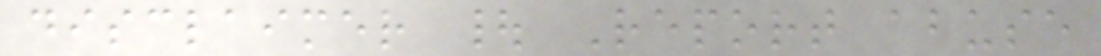disclaimer | Report abuse
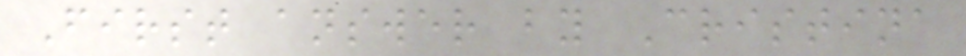First answer by Cristina
